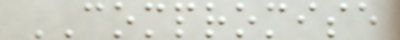COMPROMISE
